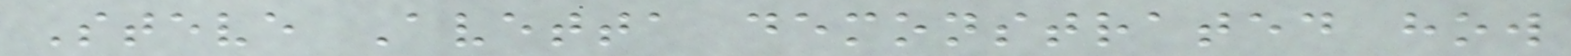Steve Avetta demonstrated how
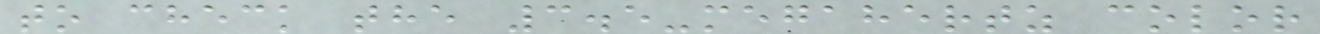to check the 3.5-megahertz color
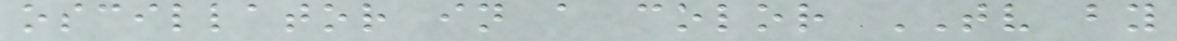oscillator in a color TV by
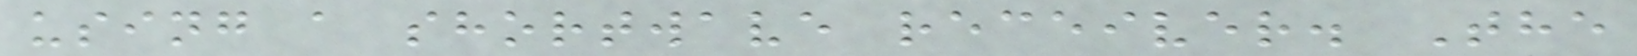using a shortwave receiver. The
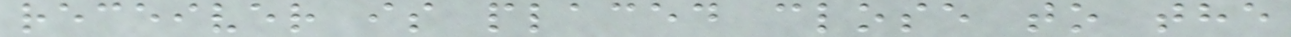receiver is placed close to the
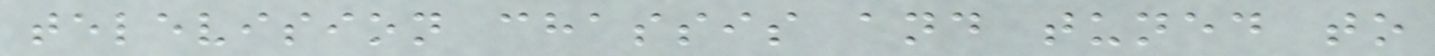television chassis and tuned to
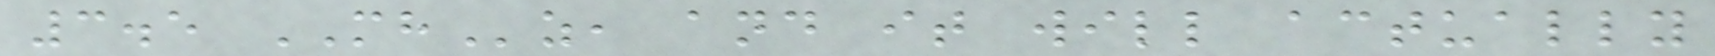3.5 MHz, and it will actually
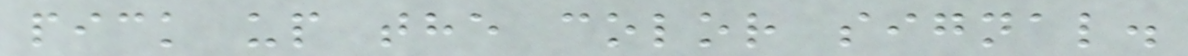pick up the color signal.
